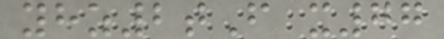yhz2tF x77
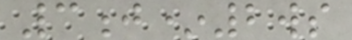3j*2ws
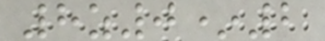8z0*2
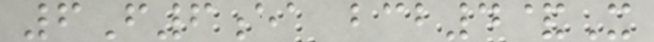6F6ea bcb4&X
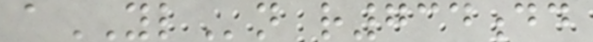aYLn r734dd
